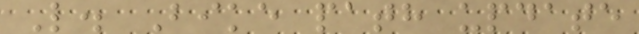L. Bike path update
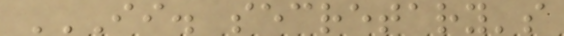II. SECRETARY'S
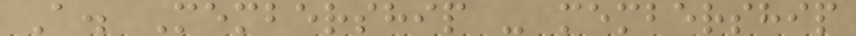A. Membership - membership
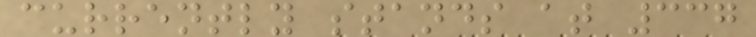currently stands at 337
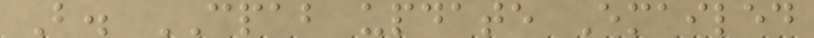B. CPAB update Emailed
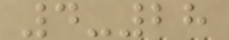4-28
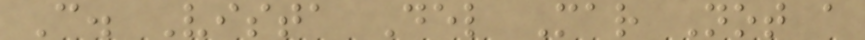C. Vista Del Mar Not a
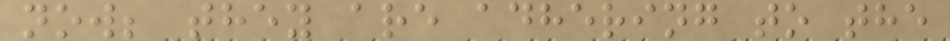now; they are adhering to the
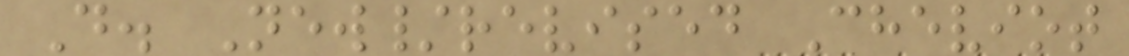D. New/revised Cheviot
